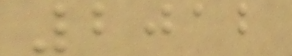2012
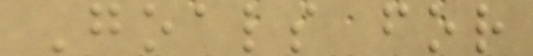Goals for
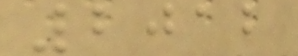2012
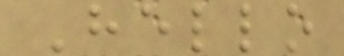Hello
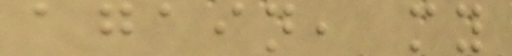again, my
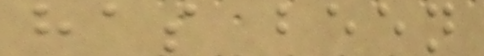has been
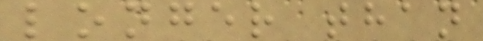longer than
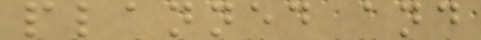planned and
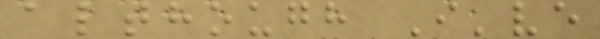although I've
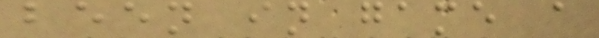been in game a
